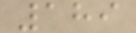189
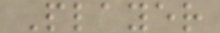Player
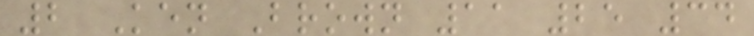2 Ken Brown 11 25 34
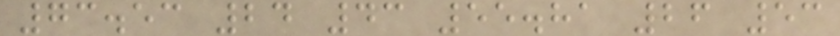73.53 24 43 55.81 26 53
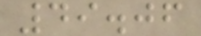49.06
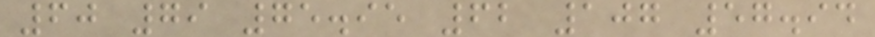60 79 75.95 62 107 57.94
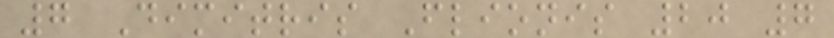7 Dimitris Flionis 20 7
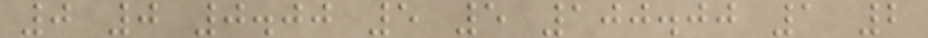0 0 0.00 5 5 100.00 1 2
